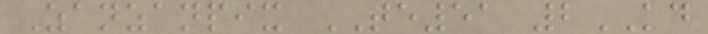Zanzanpix TE51 2KD
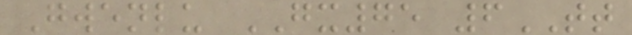Gwenlu GX75 6TT
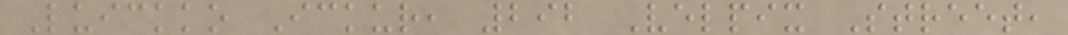Luickko Ickur, 292 Velpix Street,
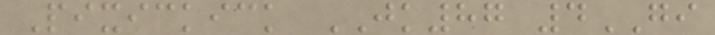Pixickick JK87 4GI
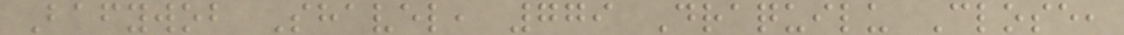Bafywob Shavel, 779 Draquilu Close,
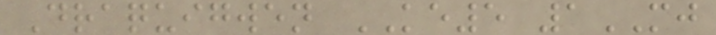Draquigwen KE5 1MJ
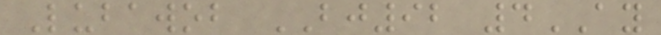Lubawob BJ92 4AY
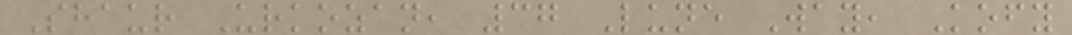Shaur Urkozan, 37 Lune Way, Kofy
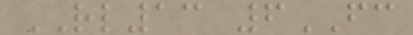RL13 6FC
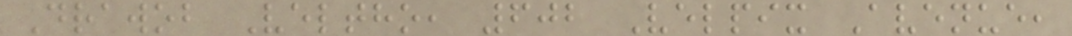Drawob Veltho, 602 Velpix Avenue,
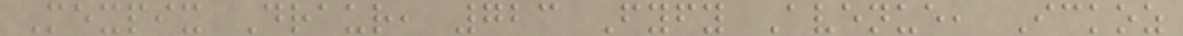Mexpix Draur, 723 Fyfy Avenue, Ickoz
